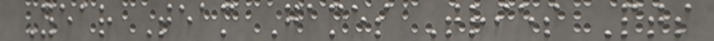Year Team Games Tries Pts
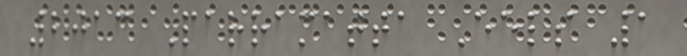2013 Parramatta Eels 1
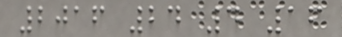2016 24 4 16
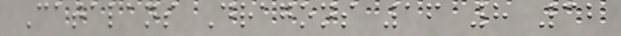Catalans Dragons 16 8 32
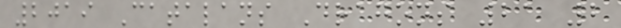2019 Catalans Dragons 21 2
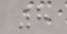8
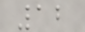12
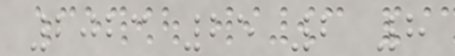2023 25 2 8
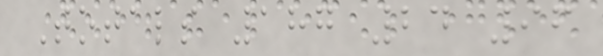Totals 187 24 96
